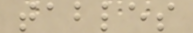tables
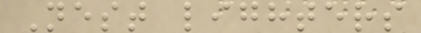Nest lighters
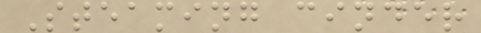Steaming cinder
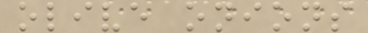olive onions
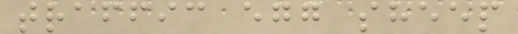traffic egg sheep
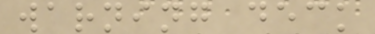warning deck
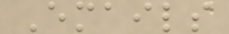Emails
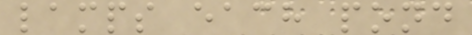lamps each pond
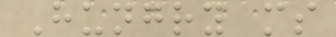Hungry ms
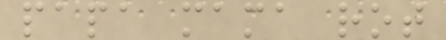papa mama rot
